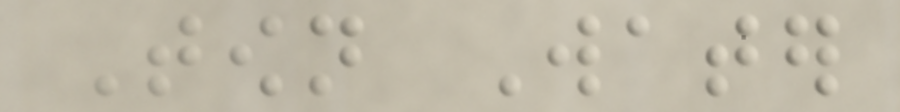Town Water
